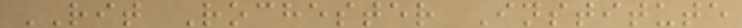RIT Rochester Institute
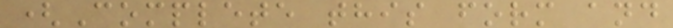(Complete this form and
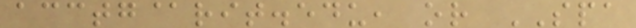acctg@rit.edu, or SPA
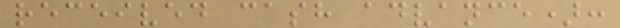received cash advance):
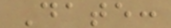Date:
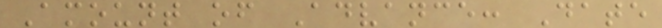Amount of Advance: Date
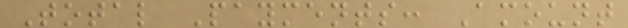Total Payments: Amount
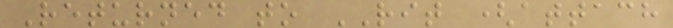Returned to RIT (attach
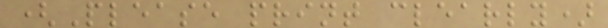(Please print clearly)
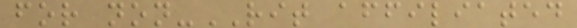for non-RIT affiliated
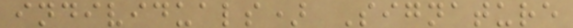individuals) Signature
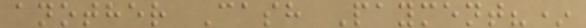another Cash Payment?*
